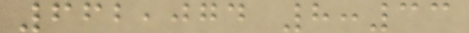662,074 8:33
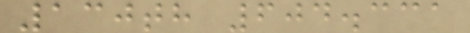130th 604.331
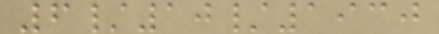6/10/1930
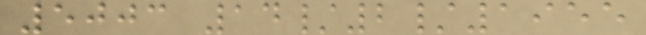5003 14/2/1955
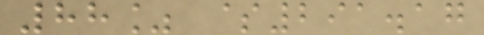88% $291.17
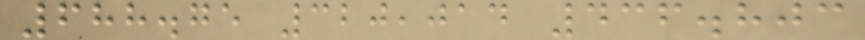688.75 320,014 436.803
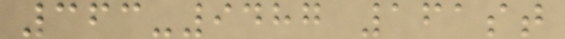363-9487 161st
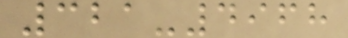321-4968
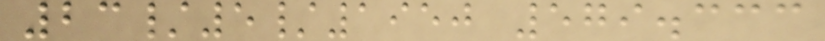23/5/1950 579.333
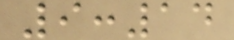9:14
